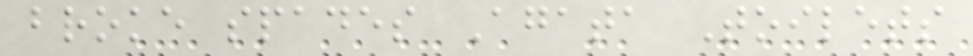broke spades Agata Toilets
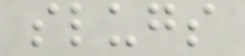slugs
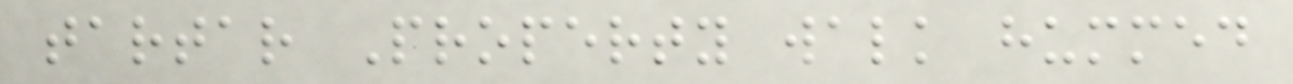tartar Property walk hummed
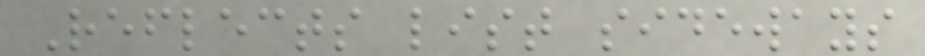Reflects list sideways
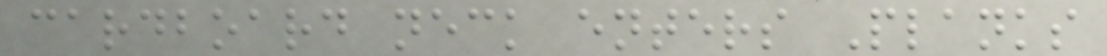cardboard neck enters Planks
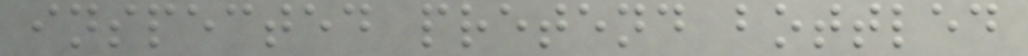inspected pretend bottled
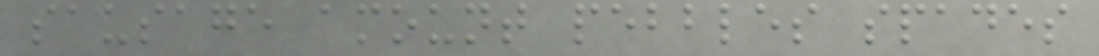sausage amount pebbles spades
